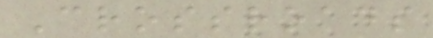Crossroads
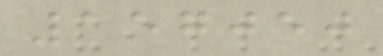157050
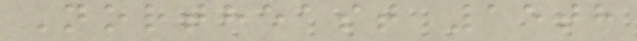Northeast 15th
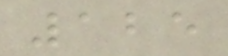125
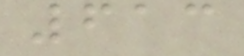613
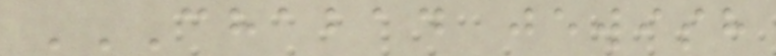CHABAD JEWISH
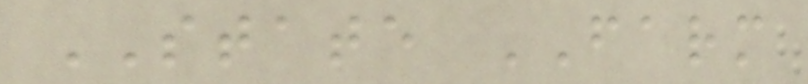STATE FARM
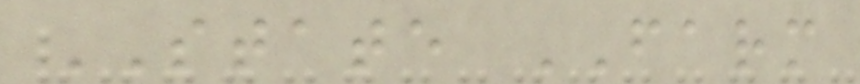STATE FARM
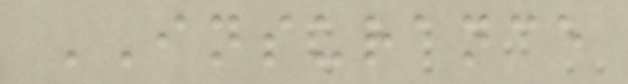INSURANCE
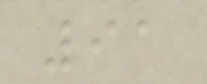91
